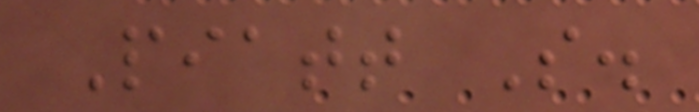Piatt S.
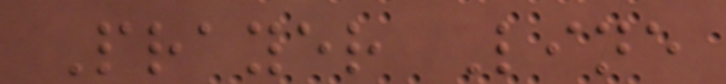Prayer Line
